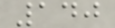140
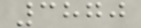3870
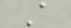A
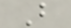B
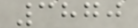3870
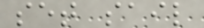set sail
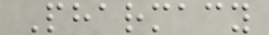Pharmacy
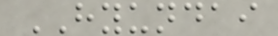HYUNDAI
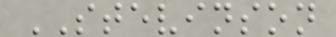STEVINSON
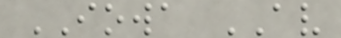IOWA AV
